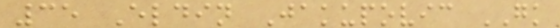35 Eldin Jakupovic GK
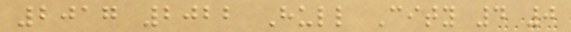2017 2022 Hull City 4 0
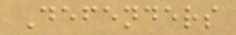Defenders
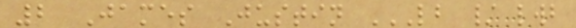2 James Justin LB / LWB
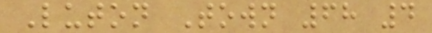Luton Town 68 4
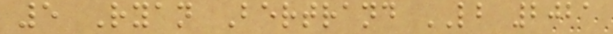5 Ryan Bertrand LB 2021
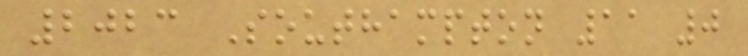2023 Southampton 11 0
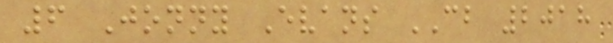6 Jonny Evans CB 2018
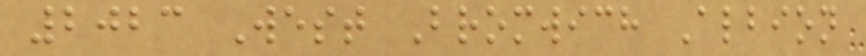2023 West Bromwich Albion
